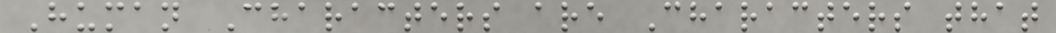Human Characters are Characters that
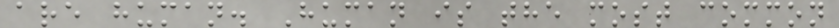are human. Human is the most common
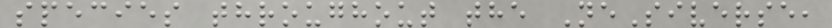species throughout the NeSiverse,
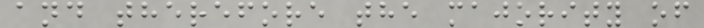and therefore the majority of
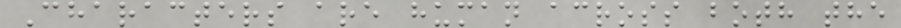Characters are human across both the
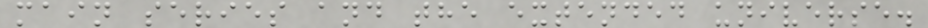main series and the extended universe.
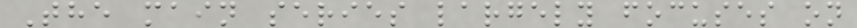The main series largely focuses on
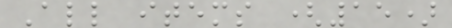All items (15)
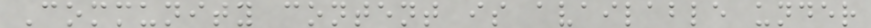Community content is available under
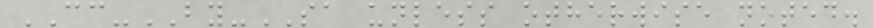CC-BY-SA unless otherwise noted.
